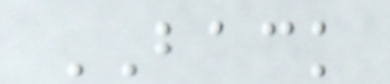BACK
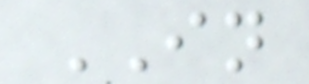IN
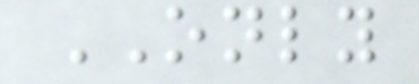ONLY
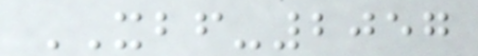XBF-2057
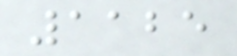1125
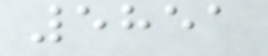5851
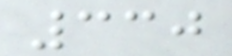330
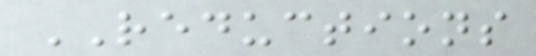REDUCTIONS
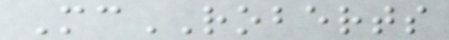McROBERTS
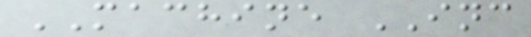MACHINE INC
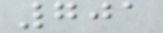701
